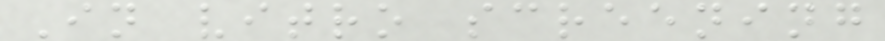In vitro screening
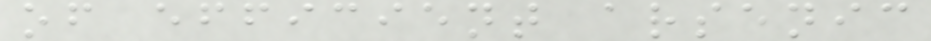of efficient arsenic
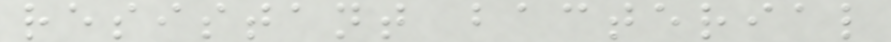resistant bacterial
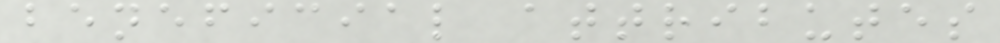beneficial attributes
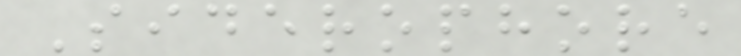Siderophore
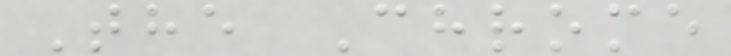The Chrome
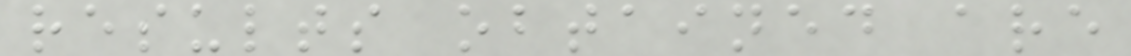results obtained are
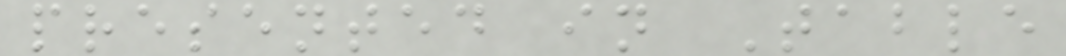presented in Table
